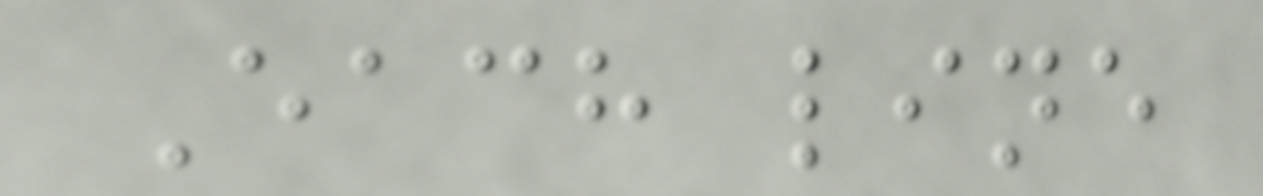Each line
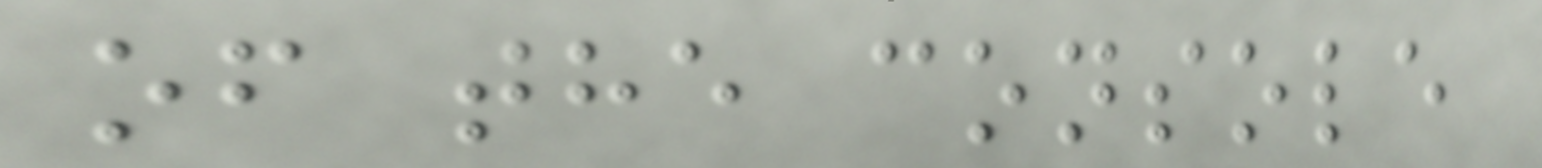of the console
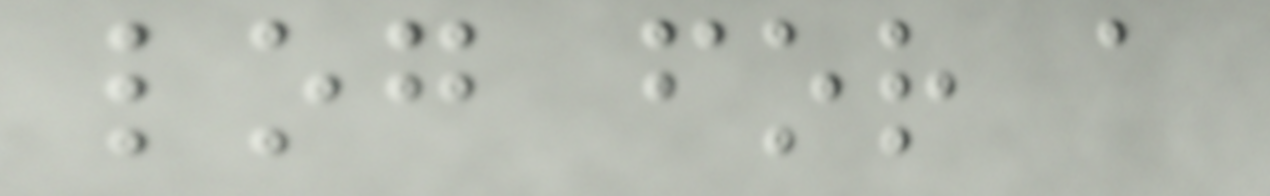log for a
